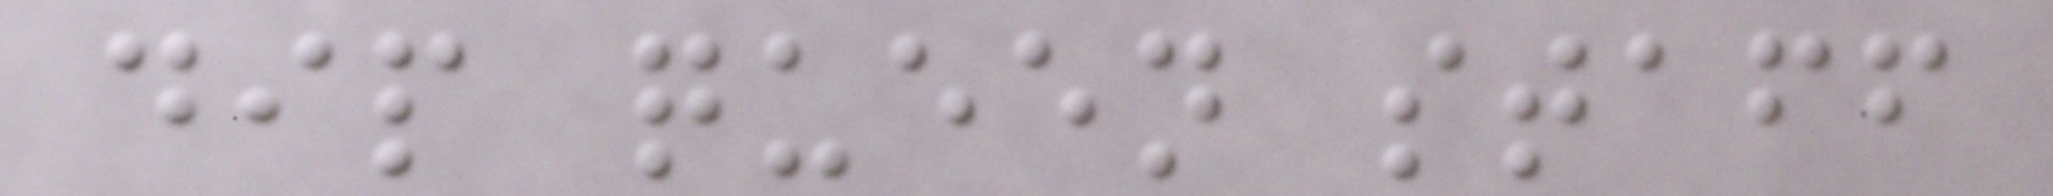dip queen staff
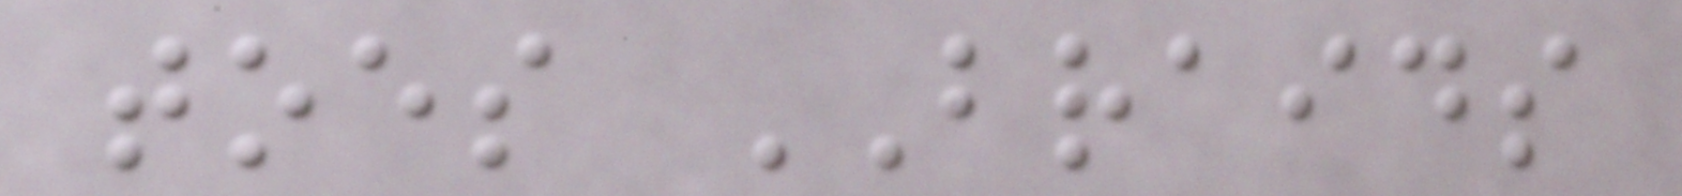toes BRAIDS
